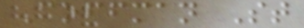Coffman St
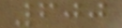600
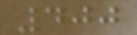400
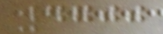4700
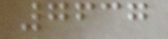7637
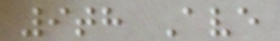9th Ave
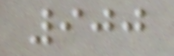900
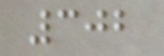302
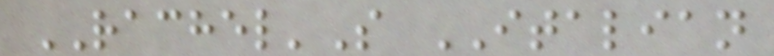RACHEL'S ITALIAN
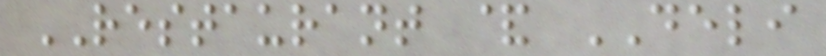RESTAURANT & DELI
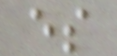es
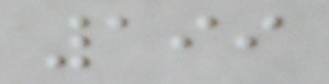199
